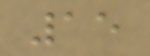15
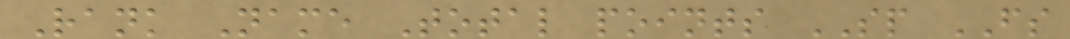Rank Name Total points SP FS
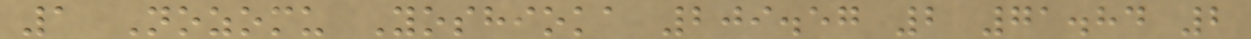1 Nozomu Yoshioka 209.57 2 71.84 2
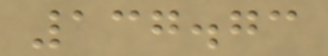137.73
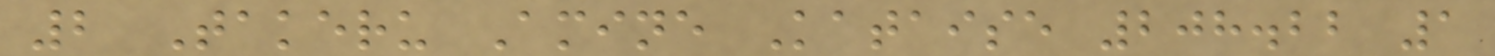2 Takeru Amine Kataise 208.22 1
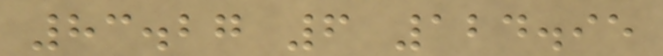83.27 6 124.95
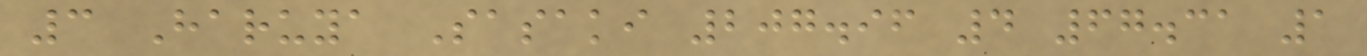3 Haruya Sasaki 207.96 4 67.31 1
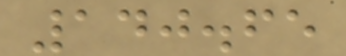140.65
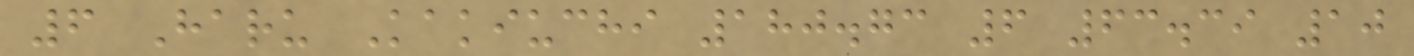6 Haru Kakiuchi 180.73 6 63.39 10
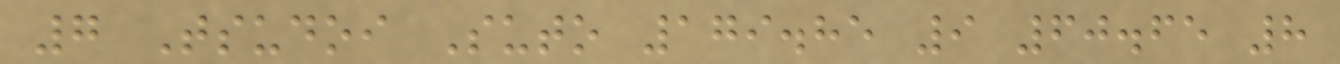7 Tsudoi Suto 179.85 9 60.65 8
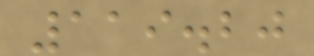119.20
